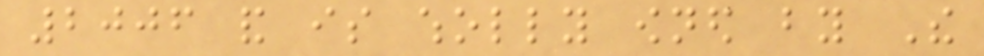2006 and is wholly owned by The
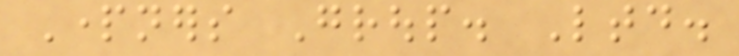Partners Group. Ltd.
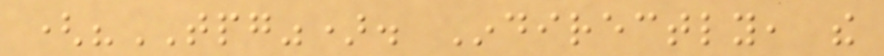("TPG"). Indirectly, the
